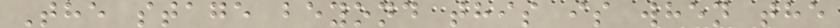The stage beyond this is when the
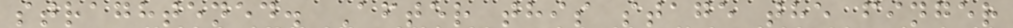straghtened. After this stage the finger
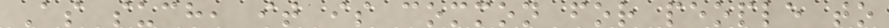As such, it is common for people to
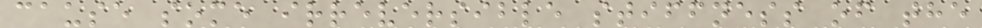cause some irreversible stiffness of the
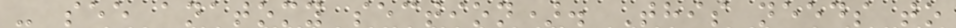- see anatomy section). This needs to
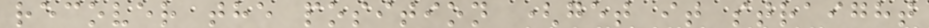recover the position (get it straight
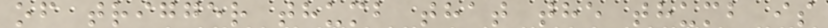of trigger thumb that the thumb is
